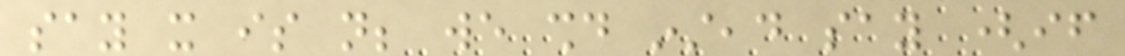say it is not; we should instead say (if
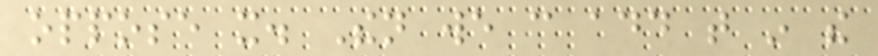oppose it. Then we can add that in the
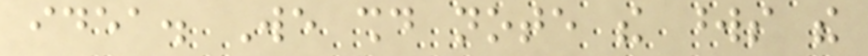idea. We should note the words the
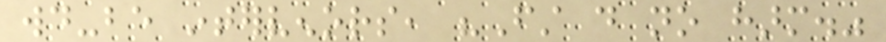would-be intervenors, "First do no harm."
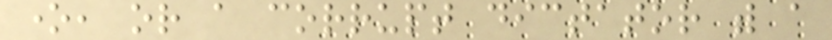one, or a corrupt dictator with a
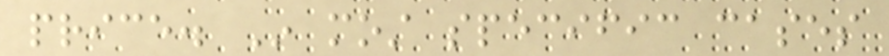price. In most specific cases
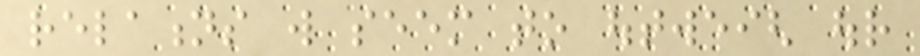relations will seem to outweigh our
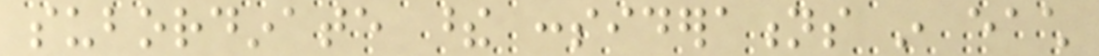subordinate these considerations in each
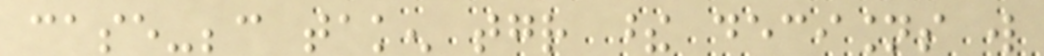case-because taken together these decisions will
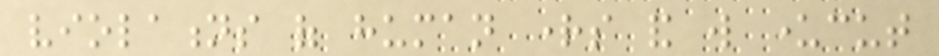violations of human rights and will undercut
